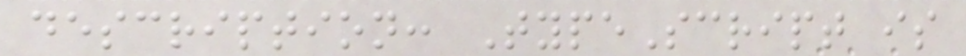description: TypeScript is
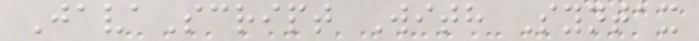JavaScript With Syntax
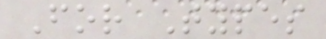For Types
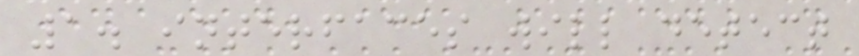1. interfaces will detect
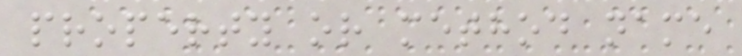property or method name
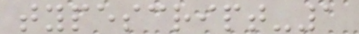typescript-1
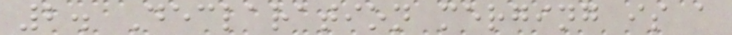2. Declaration merging is a
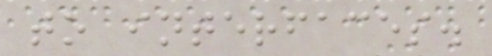to interfaces.
